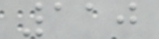110
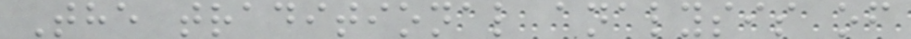The traditional analysis of
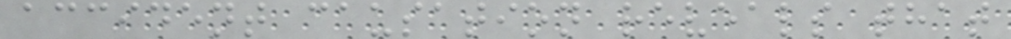accident causation reveals that
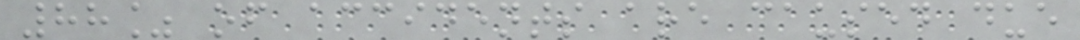88% of accidents are caused due
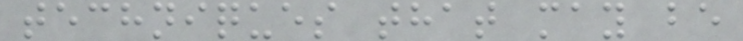techniques that may be
